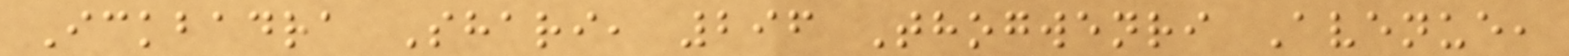Ickbadra Shari, 296 Thogwenri Avenue,
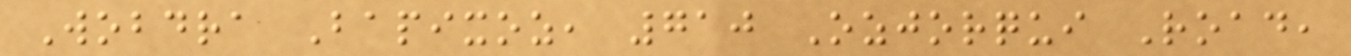Wobdra Bapixoz, 710 Ozjorqui Road,
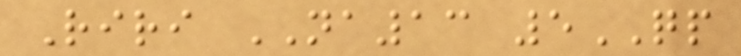Riri NA13 5QP
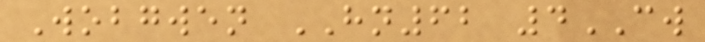Wobgwen HN62 4CW
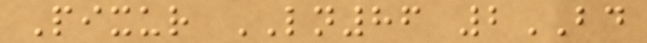Pixur LN86 2BD
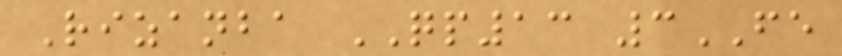Rizanba QP13 3FE
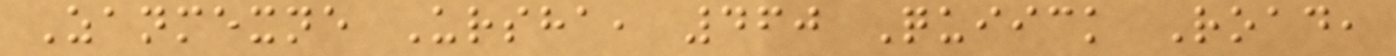Zanmexne Ursha, 460 Quiick Road,
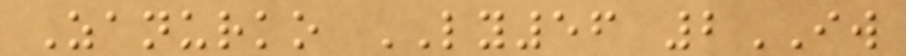Zanurko LY56 2IW
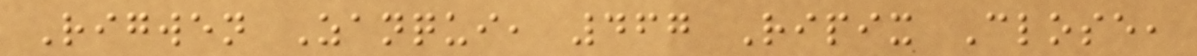Rigwen Zanqui, 467 Ripix Close,
